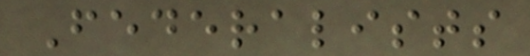Federalists
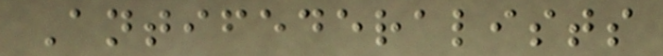Antifederalists
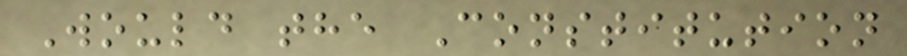Would the Constitution
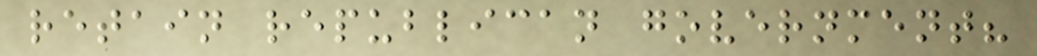retain republican government?
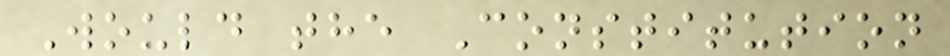Would the Constitution
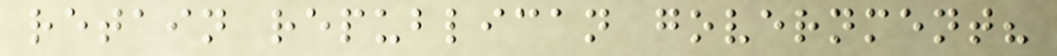retain republican government?
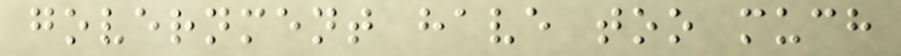government have too much
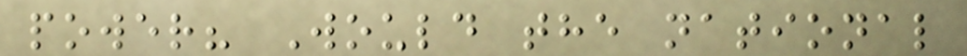power? Would the national
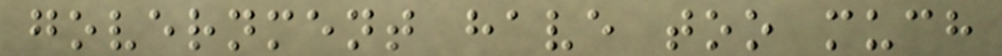government have too much
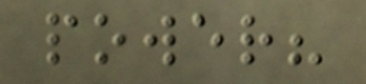power?
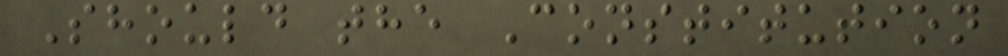Should the Constitution
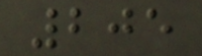205
